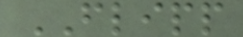FLIPP
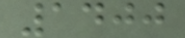1400
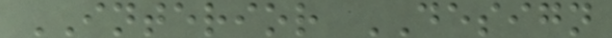INTERIOR DESIGN
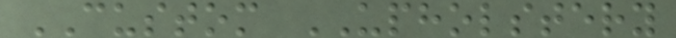CUSTOM UPHOLSTERY
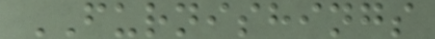FURNISHINGS
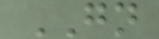GN
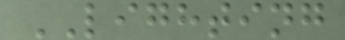LIGHTING
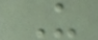U
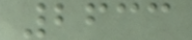2633
